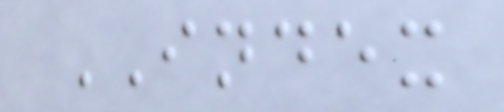INDEX
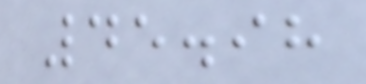45.98
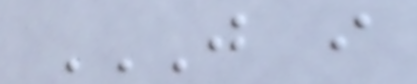J I
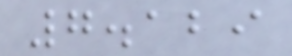7.129
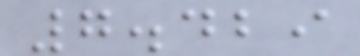7.429
